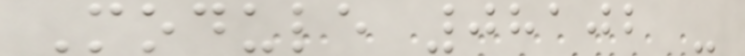Module 08102 -
